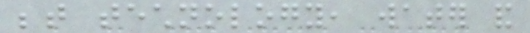between technology, water and
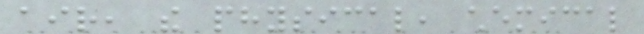air, the physical, chemical
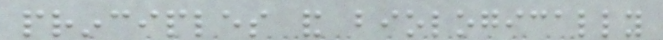principles and biologically
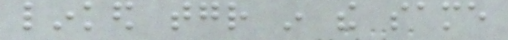linked together in the same
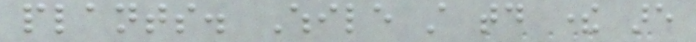plants. While still today there are
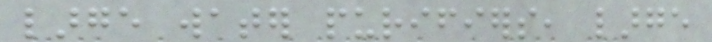large water purifiers, large
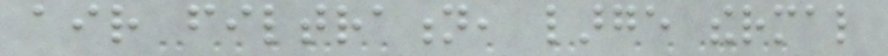air filtration, large thermal
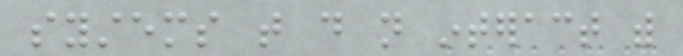systems that do not interact with
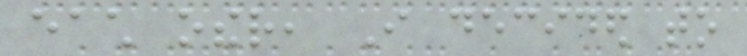each other, I decided to
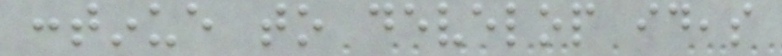continue to develop ideas
